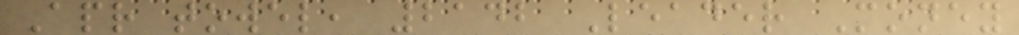Apr towel, 2142 Leader Money
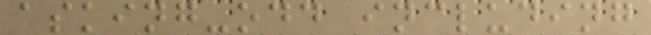asking-odd including
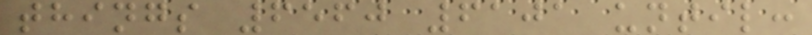things 6560 6101 until:
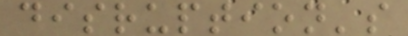disruption's
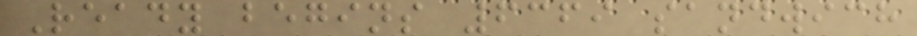Ready begins 6369 sandwich
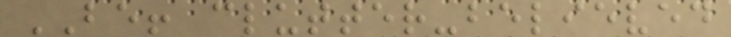BE! clutter-believed
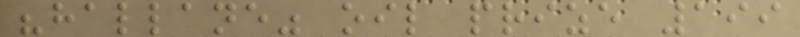"hallane" oil prize 199
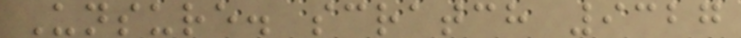Unsure. scratch 9327
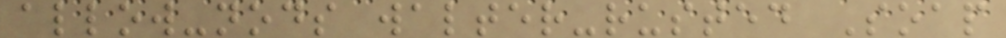allow-nods walter-rusted Soap
